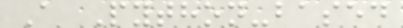A Python-based
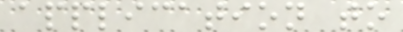application to
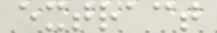extract
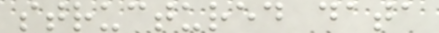structured data
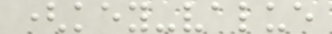(key-value
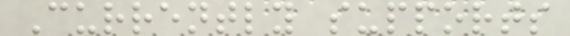Currently supports
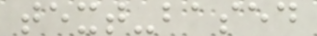text-based
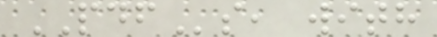PDFs, with
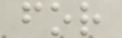for
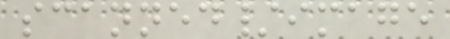scanned/image
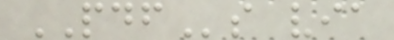PDFs via
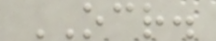OCR.
